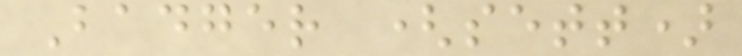Badger (sett)
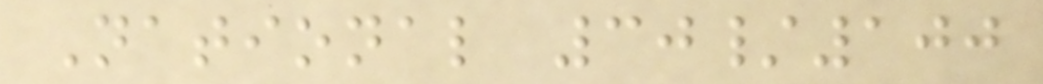National 30/100
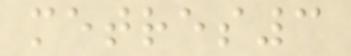metres3
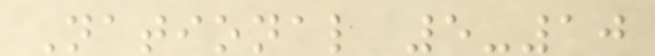National 5-10
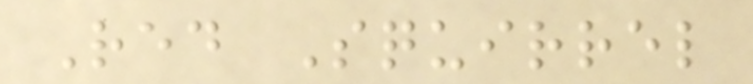Red Squirrel
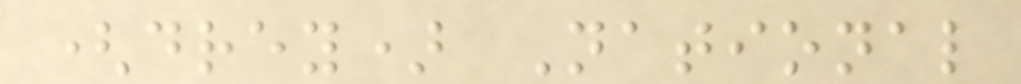(drey) National
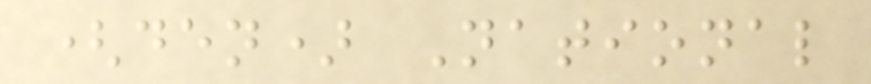(den) National
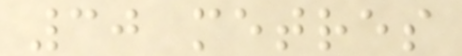30 metres
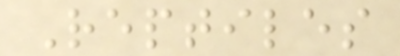Reptiles
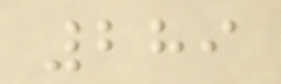289
